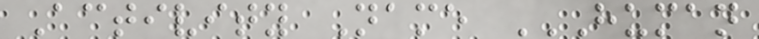Activity Name HUMAN
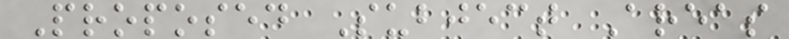Proposed Subject Areas
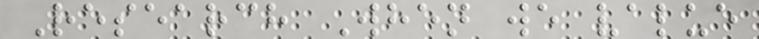Research When we value
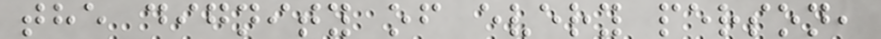the dignity of every person,
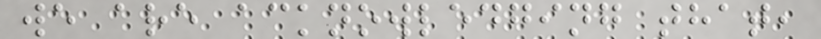we are acknowledging that,
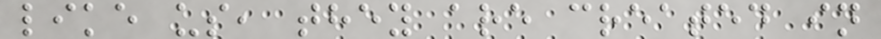like us, they are created in
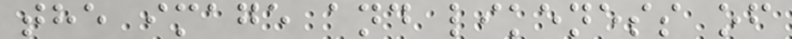the image and likeness of
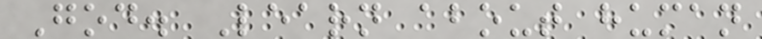God. Learn about human
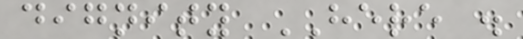dignity HERE .
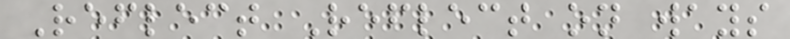Reflect Reflect on ways
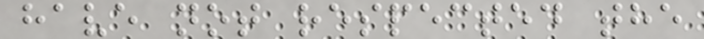have not respected the
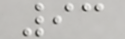93
